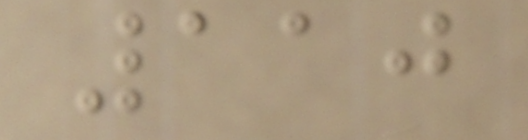110
